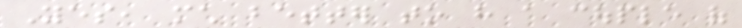Yes, much better to have a couple of
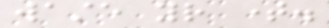waste your time.
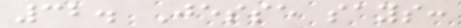32. Jesse says:
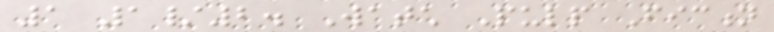1 1/2. Watch Pulp Fiction
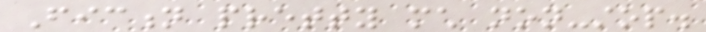Fiction pretty much non-stop.
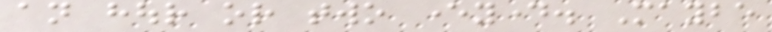an hour or two everyday. Maybe
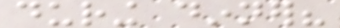during dinner?
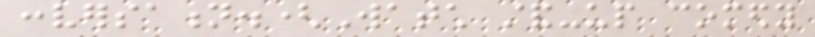conversation.(Watch stand-up comedy
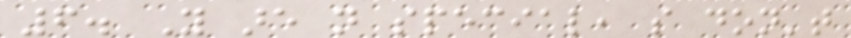6. You are not special, so don't
